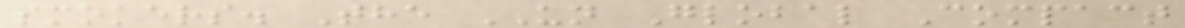smokers. The UN Global Compact
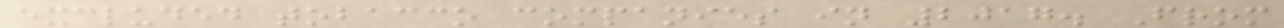excluded tobacco companies in 2017. From
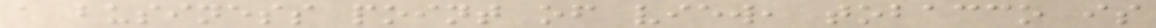a business point of view, tobacco is
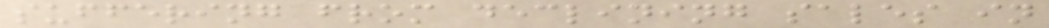suffering from declining sales in
